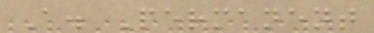A. Permanent
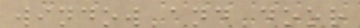window and door
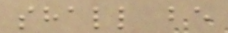shall be
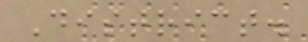District.
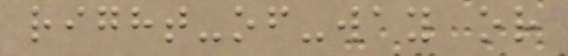right-of-way or
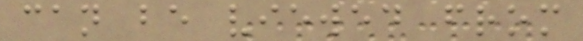can be viewed from
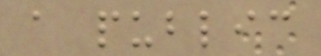a public
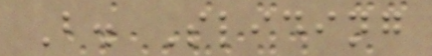B. Sliding
